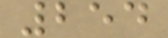254
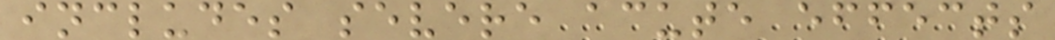includes severe acute effects
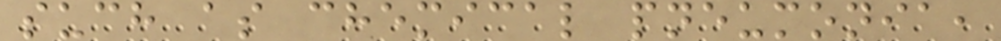such as chemical pneumonia,
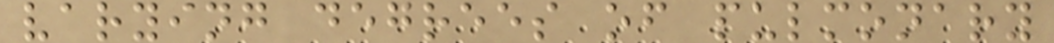varying degrees of pulmonary
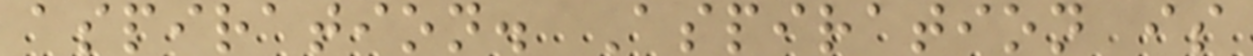aspiration. Aspiration is
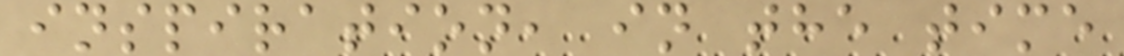inspiration, in the time
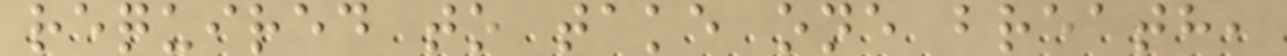required to take one breath,
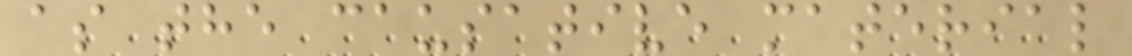as the causative material
